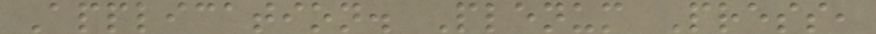Application. Plenum Press,
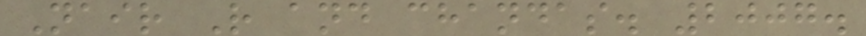Nair R and chandas. 2007.
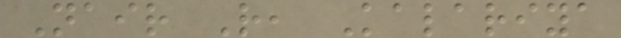Nair R, Kalariya
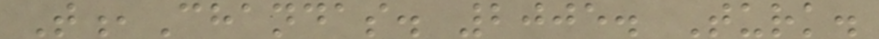T,Chandas. 2005. Turk.
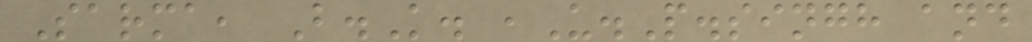Sarma, B.K. ,U.P.singh and
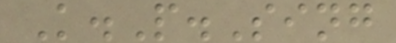K.P.Sing
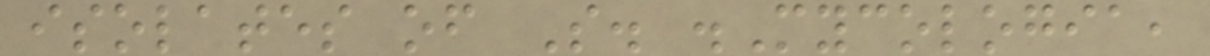isolates of S. .Mycologia,
